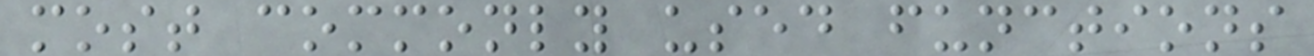most commonly used functions
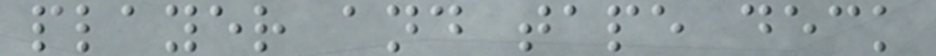player and tape deck
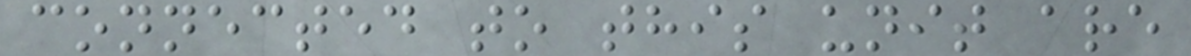connected to this unit are
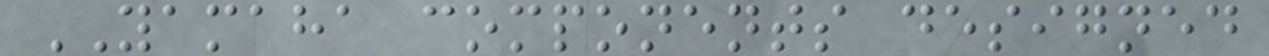YAMAHA components designed
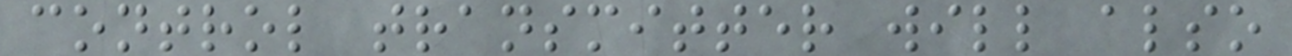control transmitter will also
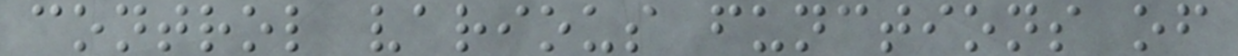control various functions of
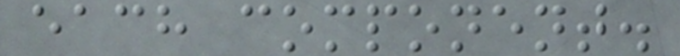each component.
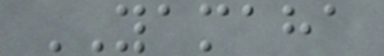YAMAHA
